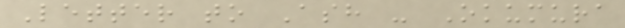Letter to Ash - Okumura
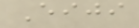Eiji
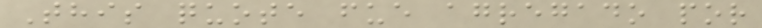This quote fue agregado por
